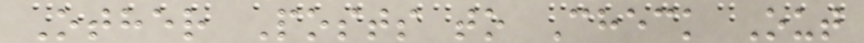Other Posts to Check Out
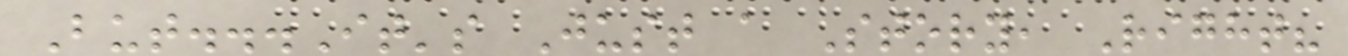But...It's Just a Story, Right?
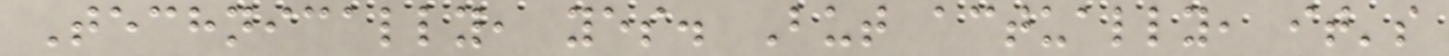Technically, yes. But actually, it's
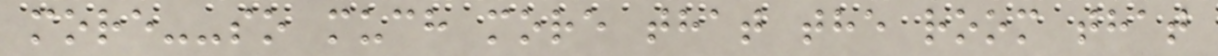more--so much more that the room that
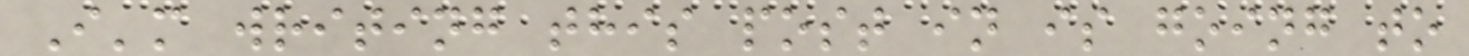I'm writing this post in is going to
